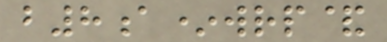b8a*wrp&
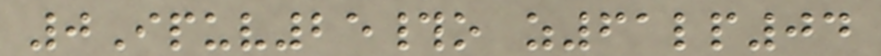0Ipuv25#o z61lp04
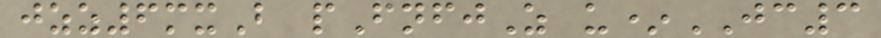jzz6mxB pFnfjZ u*JC3
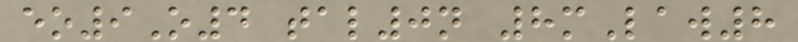eo9O4 tal0n 8mLaw8
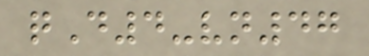qD4-vn47
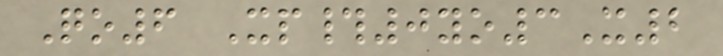Qo6 Xp#0yo3X2
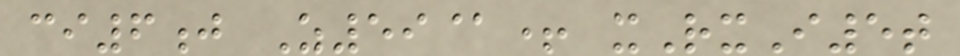ci6j Z59@+ xRxI5t
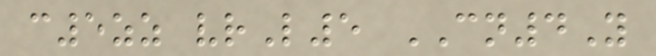c5zz vrL5 CN4Y
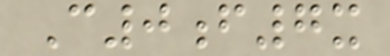C0f7x
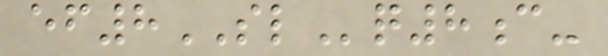ef8SLq8c-
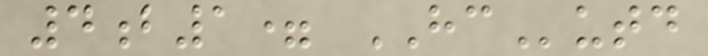4b1= HCutd
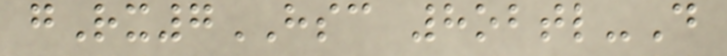gRx7HSC 8obtl-D
